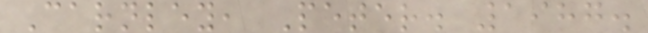Carnley, Peter. 1987.
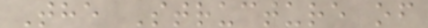The Structure of
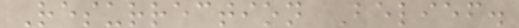Resurrection Belief.
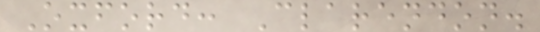Oxford: Clarendon.
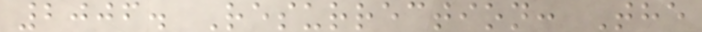2006. Resurrection: The
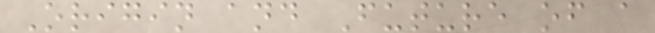Origin and Future of a
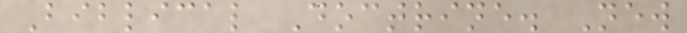Biblical Doctrine. New
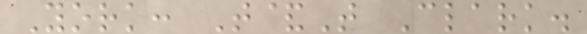York: T&T Clark.
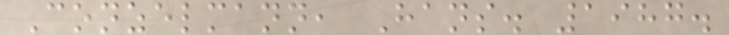Conzelmann, Hans. 1987.
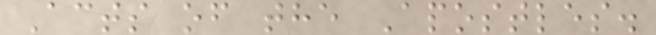Acts of the Apostles.
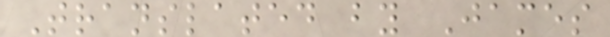Translated by James
